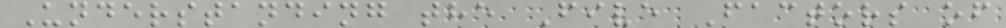Understanding the Five Factors of
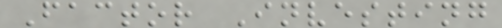Factor Investing
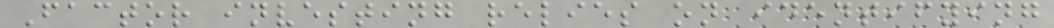Factor investing relies on identifying
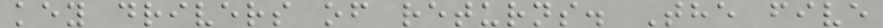key drivers of returns. The five
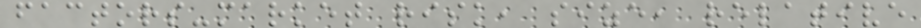factors-market risk, size, relative
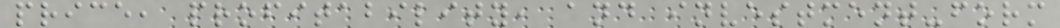price, profitability, and investment-form
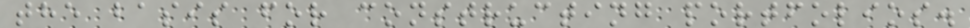the basis for constructing portfolios.
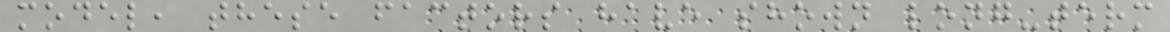model, these factors have shown long-term
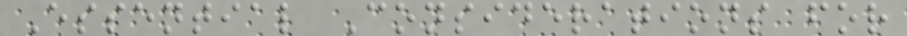Essential Considerations for
